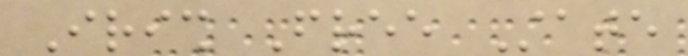Irish Free State
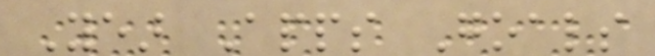Year Apps Goals
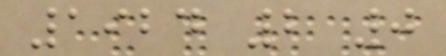1924 2 0
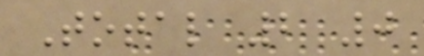Total 2 0
